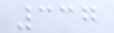337
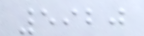5920
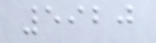5920
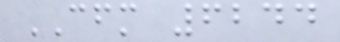CFM 6244
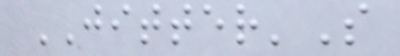JITTER'S
